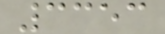3353
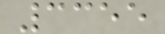3355
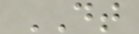DT
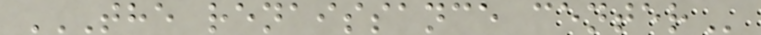THE RENAISSANCE CENTER
